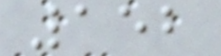152
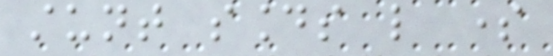stunt sounds like some
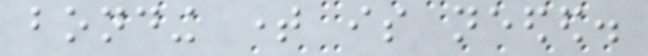bonding time is needed.
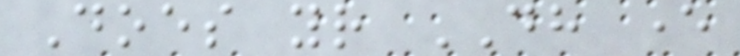Does your DH ever
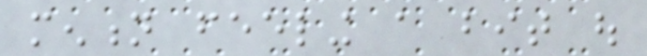mention feeling a bit out
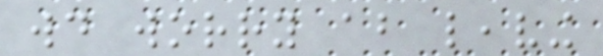would worry about leaving
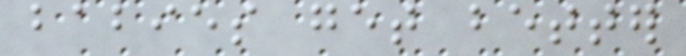babies get better
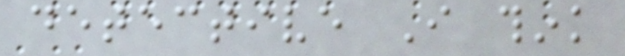detective I think
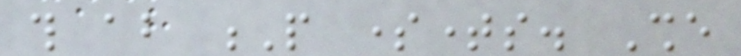this about P sometimes. She
